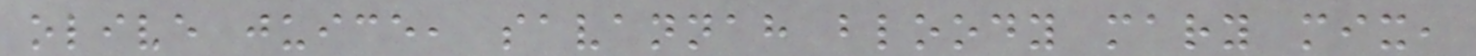olive juice, savannah bloody mary mix,
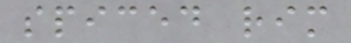spiced rim
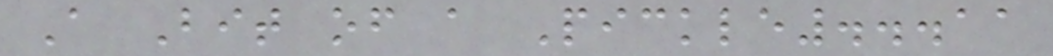A Bit of a Pickle...11
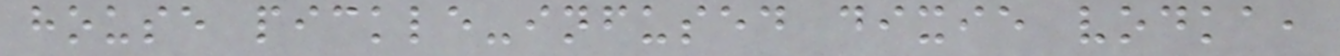house pickle-infused dixie vodka,
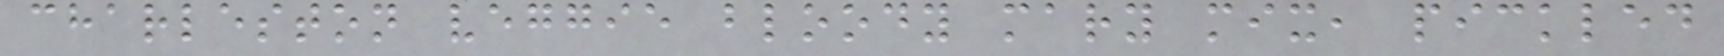charleston veggie bloody mary mix, pickled
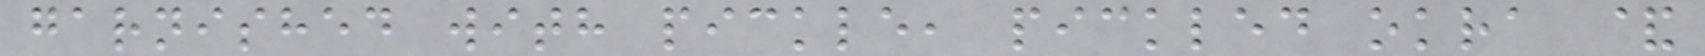garnished with pickle, pickled okra &
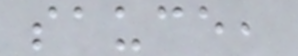sauce,
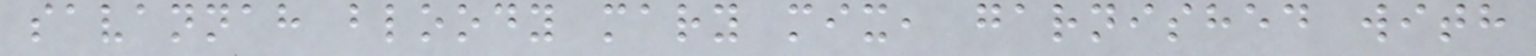savannah bloody mary mix, garnished with
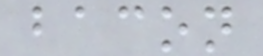bacon
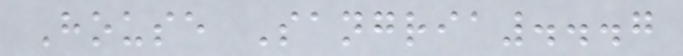House Sangria...7
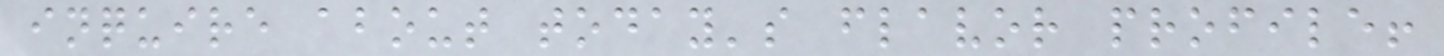inquire about today's flavor profile!
